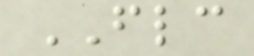FLC
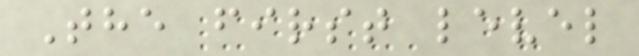The first level
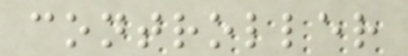controller
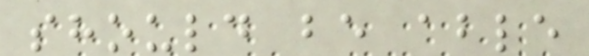should be able
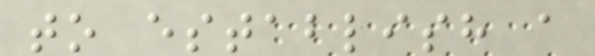to establish a
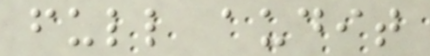full audit
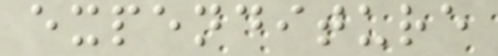expenditure
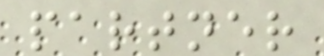partner
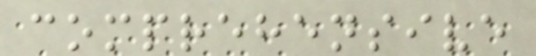comprehensive
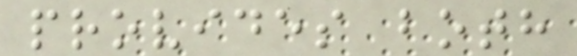provides both
